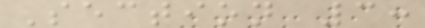Section 3:
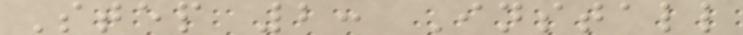Step 2: Install
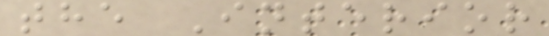the Interior
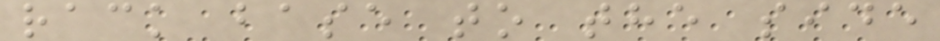rack base to the side
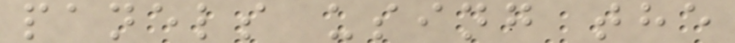panels using the
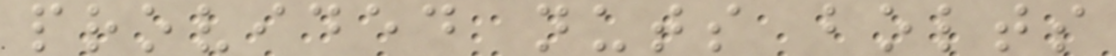provided nuts bolts
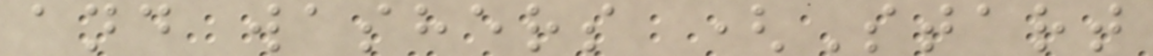and washers (Start
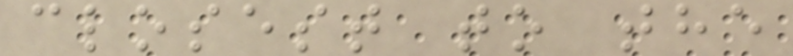closest to the
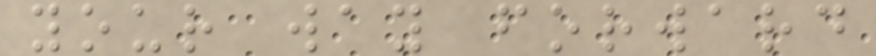your way forward
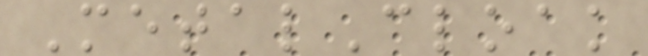MetalCloak
